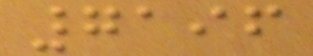7196
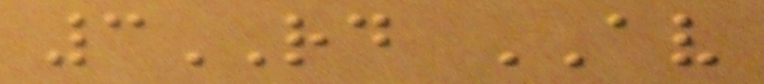3RD AV
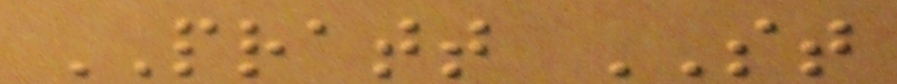PRATT ST
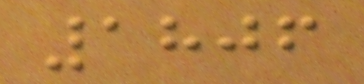1806
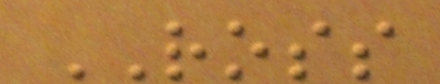ROSS
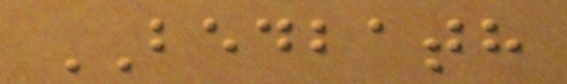BEDBATH
